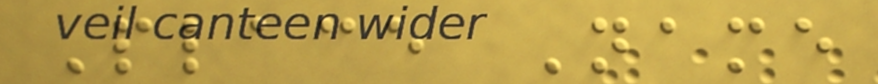Place Name
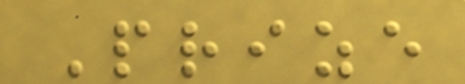Prize
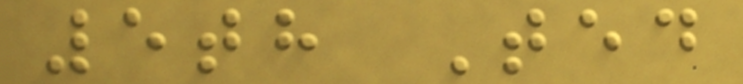5th Ted
